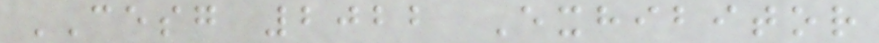CESG 2022 Exhibitor
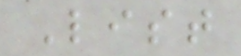List
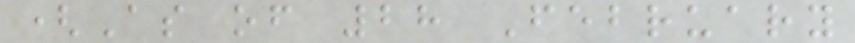(As of 28 February
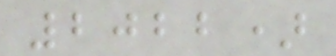2022)
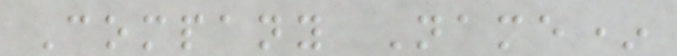Company Name*
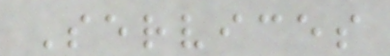Services
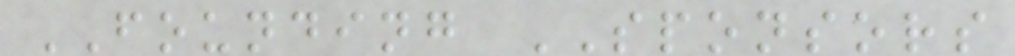FOUNDING SPONSORS
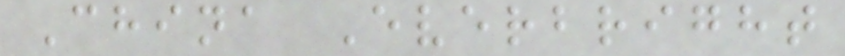China Everbright
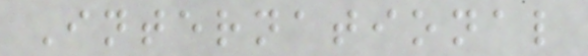International
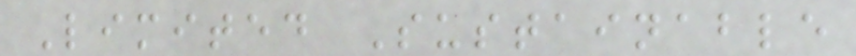Limited Sustainable
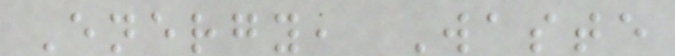Energy, Waste
